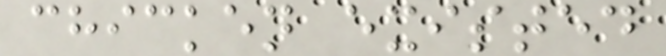chicken existed
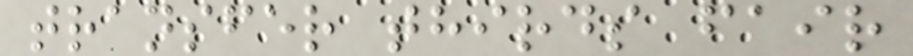transfer thirds fair
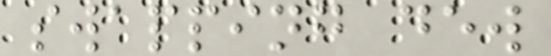swapping dew
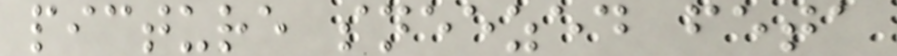picture sneezed feta
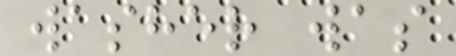washer was
